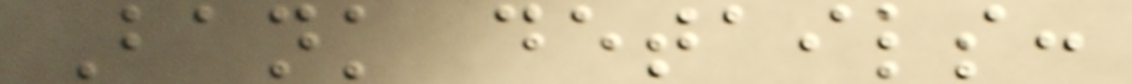Bank details:
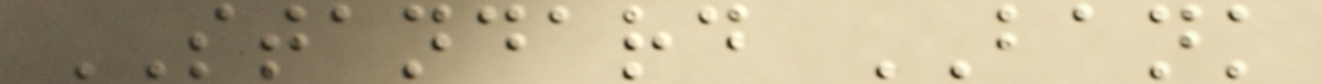STANDARD BANK
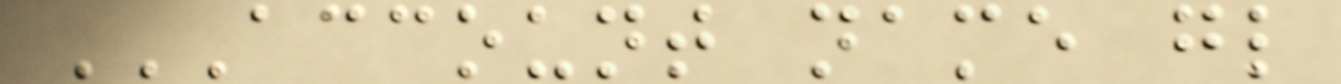ACCOUNT NAME GL
